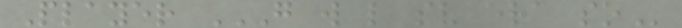Player G W L SV ERA SO
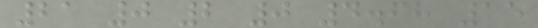21 0 2 0 4.68 15
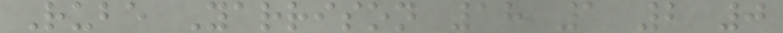Rube Yarrison 18 1 2 0
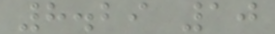8.29 10
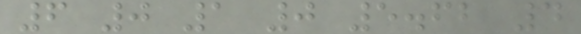6 0 1 0 5.62 4
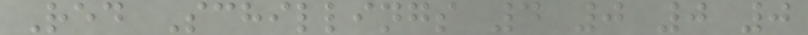Red Schillings 4 0 0 0
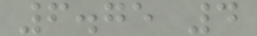6.75 4
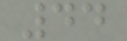44
